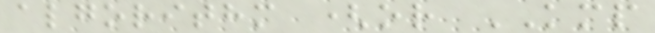algorithm (or KMP
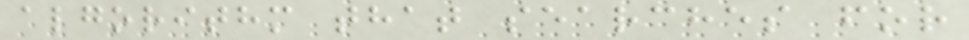algorithm that searches for
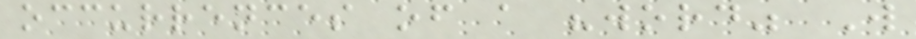occurrences of a "word" W
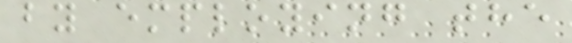by employing the
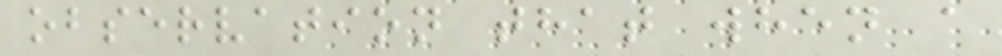observation that when a
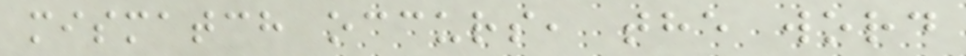mismatch occurs, the word
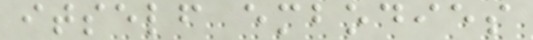itself embodies
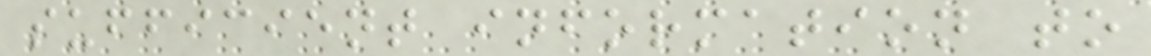sufficient information to
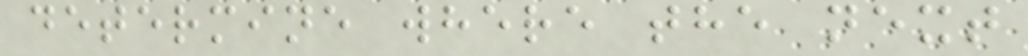determine where the next
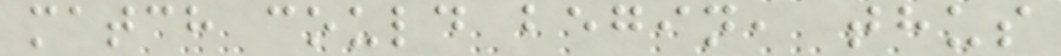match could begin, thus
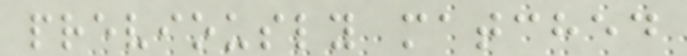previously matched
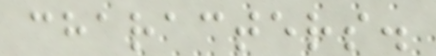characters.
